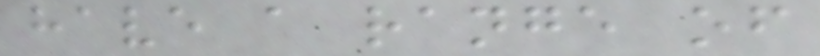have a range of
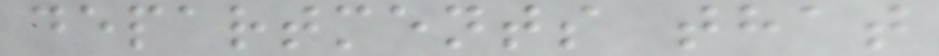departments that
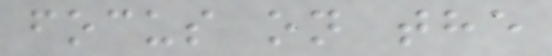focus on the
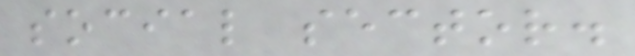social sector.
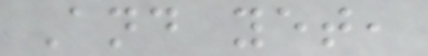And yet,
